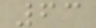63
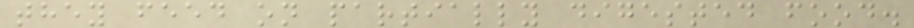they feed on partially digested food.
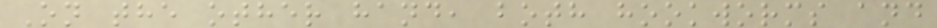On the other hand, both hookworms and
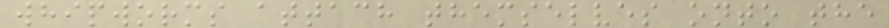whipworms attach themselves onto the
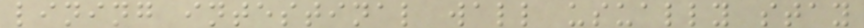lining intestinal wall usually stay
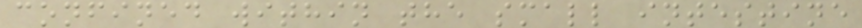confined within the small intestine
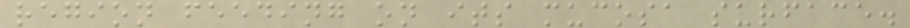region feeding on its mucosa surface.
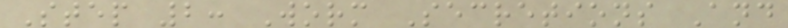Step 2: Worm Secretions And
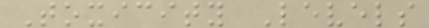Toxicity Levels
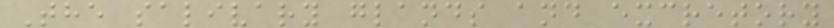The salivary glands and excretory
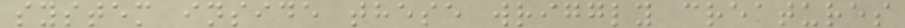system inside these wriggly creatures
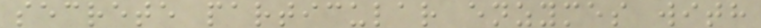secrete particular enzymes with
